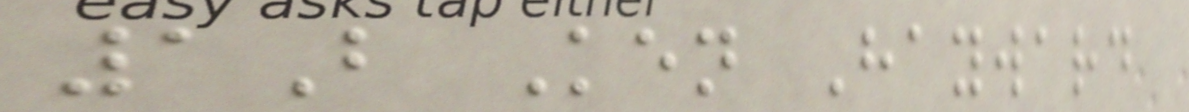1B Ken Hayward
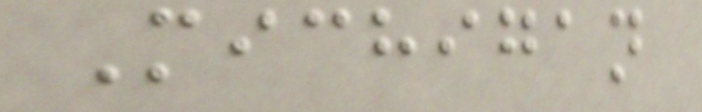Michigan
